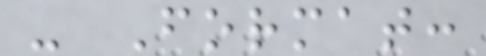- Format:
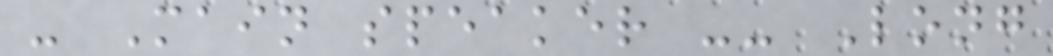- Main speaker -- Long
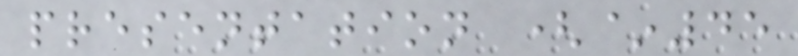presentation (~45
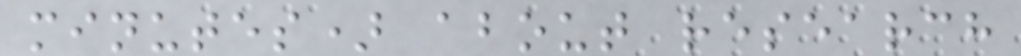minutes) about research
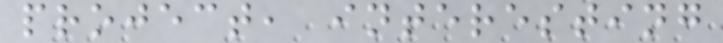project, interesting
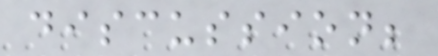discussion;
